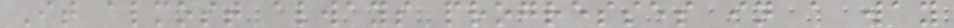It almost always progresses in a way
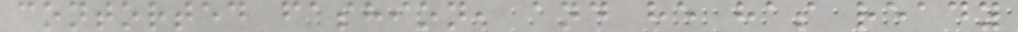contorted fashion, and he has ready
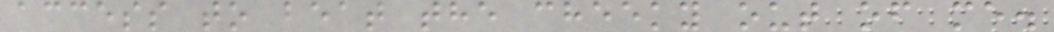access to beat the cheeky out of me.
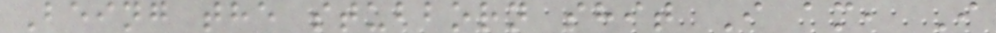Being the stubborn shit I am, I
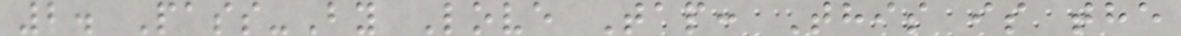2. Pass-By Love Tap: This is the
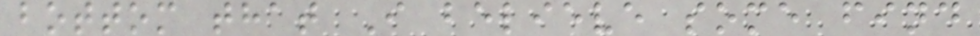bottom that I believe some find
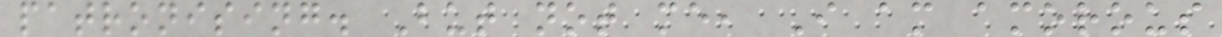patronising. But not me, I am amorous
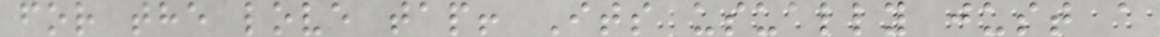for the love tap! Its usually just a
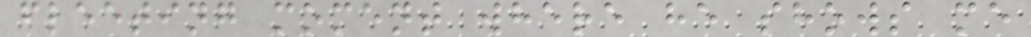fleeting moment where he shows me
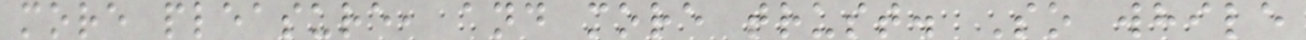more pleasure, and more trust. So while
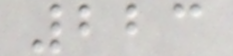223
